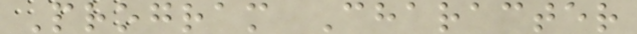Program Character
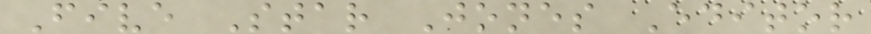Five Star Jones Editor
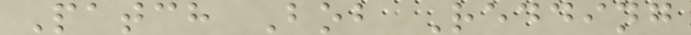Patch Bob Redding
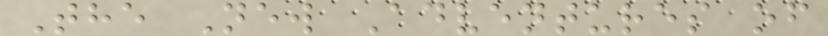The New Adventures of
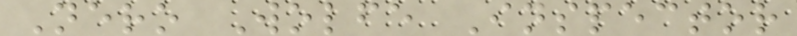Nero Wolfe Inspector
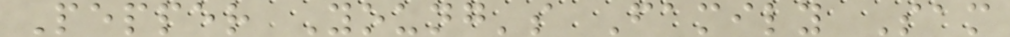Pepper Young's Family Sam
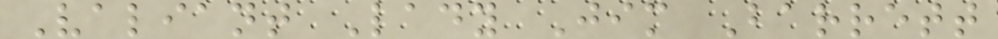Valiant Lady Jim Barrett
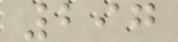297
